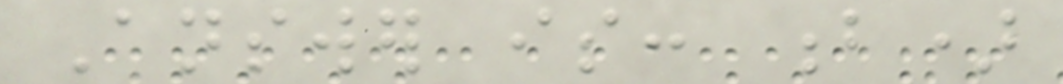Answer is: b)
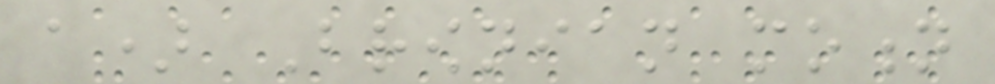a) Brownian motion
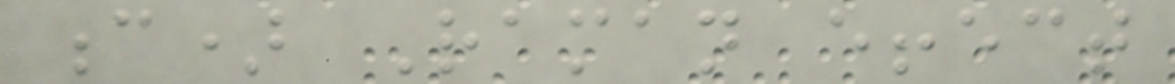c) Raman effect
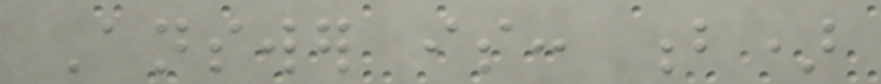Answer is: b)
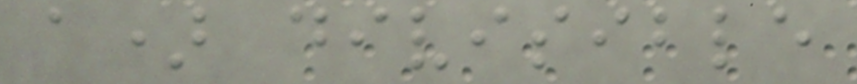a) divisible
